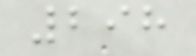298
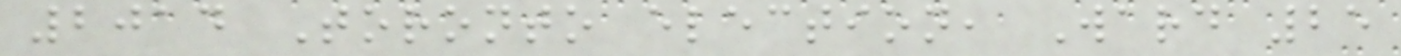2014 Toronto election, Ward 25
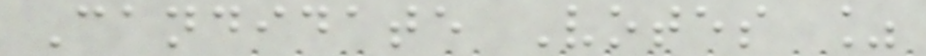Candidate Votes %
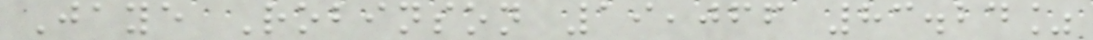Jaye Robinson 19,066 83.24%
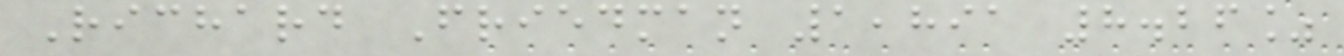Richard Friedman 1,891 8.26%
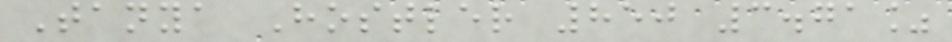Tanya Hostler 850 3.71%
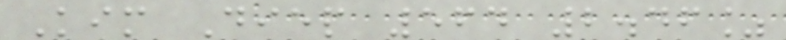Kim Diep 564 2.46%
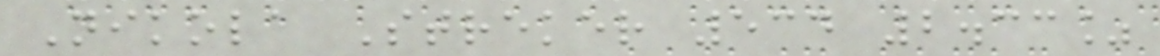Nikola Streker 534 2.33%
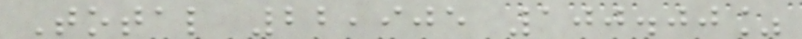Total 22,905 100.00%
